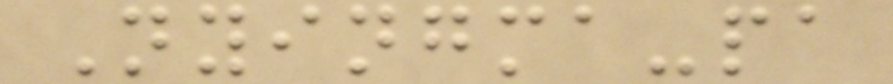Nyingma-pa
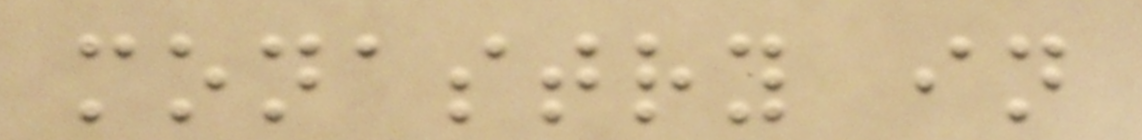monastry in
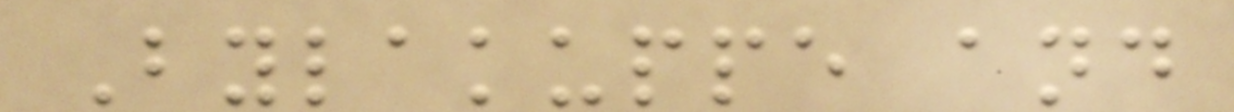Bylakuppe and
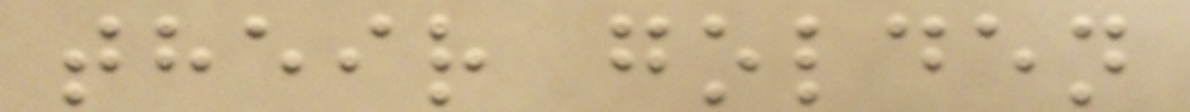their golden
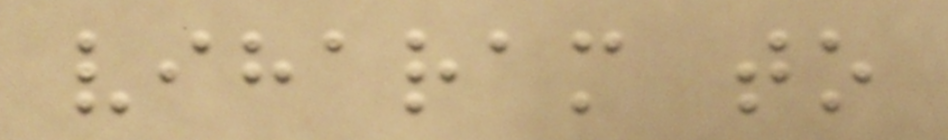viharam to
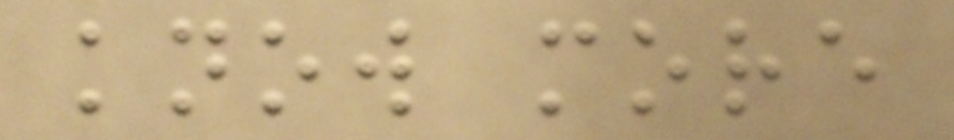know more
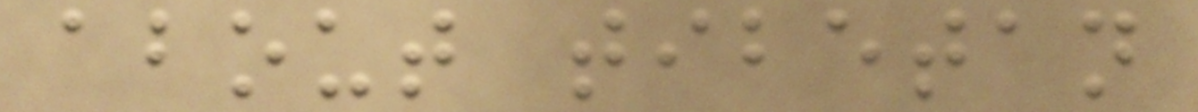about tibetan
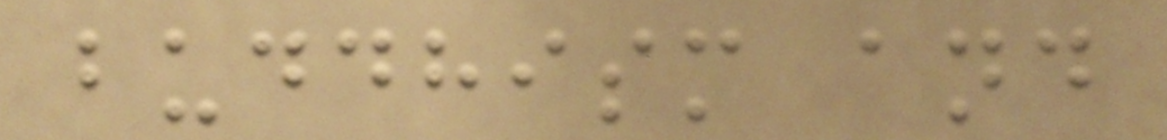buddhism and
